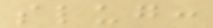slug:
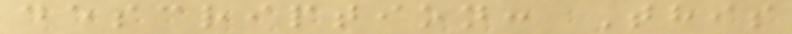description: This
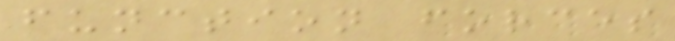function forces
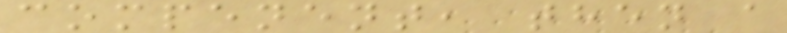compenent, then a
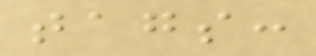tags:
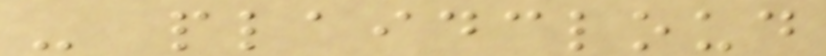- plaidcloud
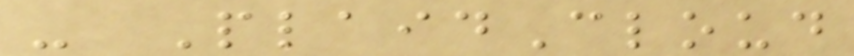- PlaidCloud
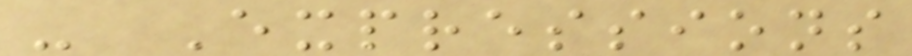- Expressions
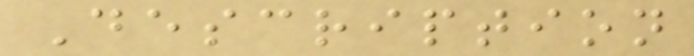Description
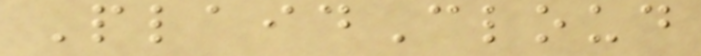PlaidCloud
